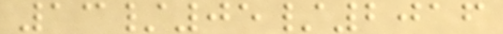13/05/2016
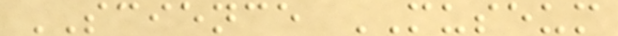SCIENCE MUSEUM
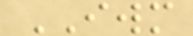IWM
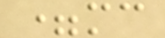=mc
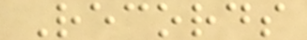Records
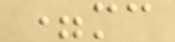=mc
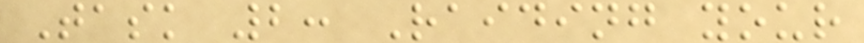Task 2: Raiding your
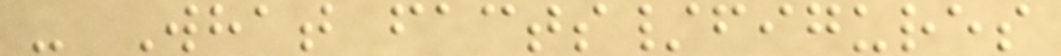- What facts/figures
